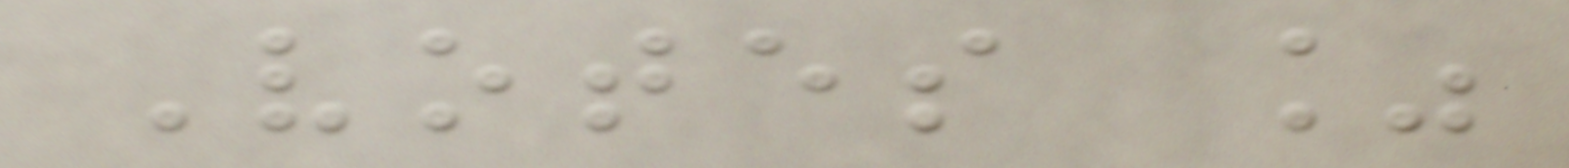Votes %
